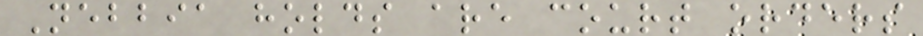Nebbia holds are court orders
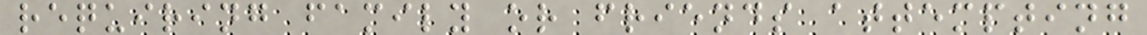requiring family or friends attempting
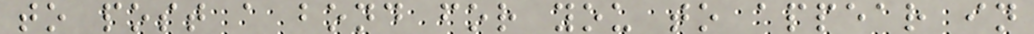to post a bond for you to appear in
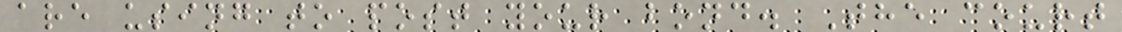are using to post your bond. The court
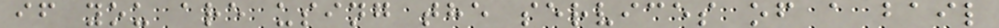if you are using the services of a bail
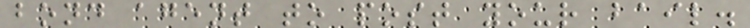bond agent to post your bail.
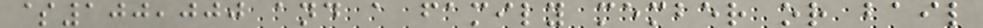$100,000 and a family member or bail
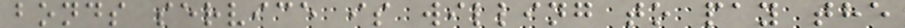bonds service is willing to pay the
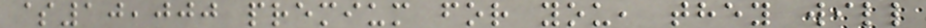$10,000 premium for you, they will
